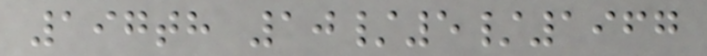197th 10/5/1967
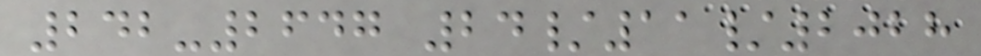242-2647 24/11/2028
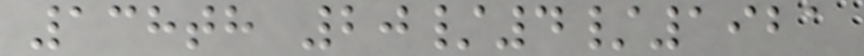138th 20/4/1921
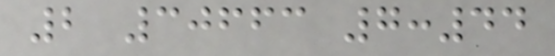2 30663 7:44
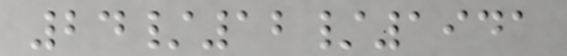24/12/1941
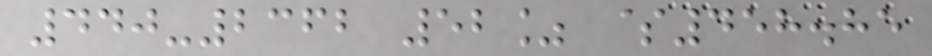440-2362 52% $458.85
